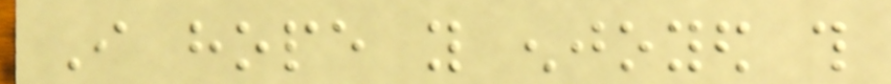I hope you enjoyed this
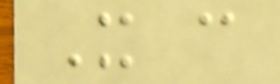It can
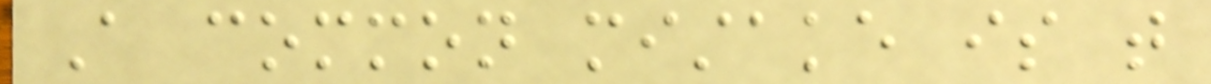A common mistake is that
